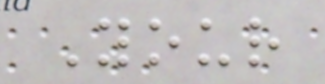Your
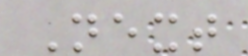Next
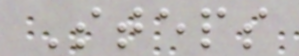Steps
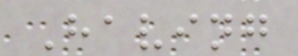Having
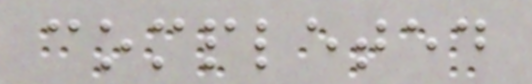completed
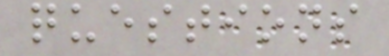questions
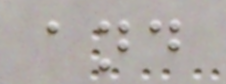and
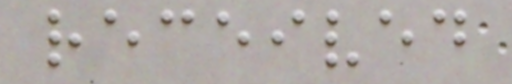received
